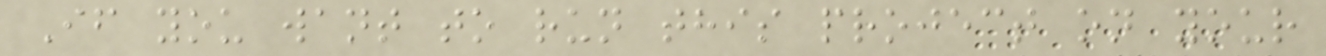If you want to run this project on your
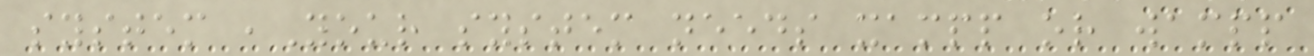system ,Your system needs xampp or wampp
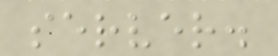server.
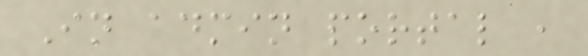In admin portal ,
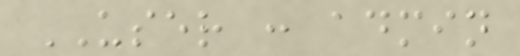USER : admin
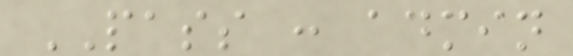PASS : admin
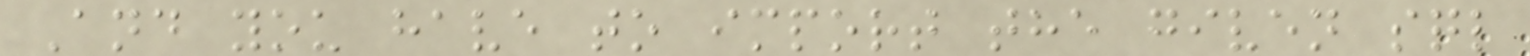And you have to import the given sql
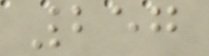257
